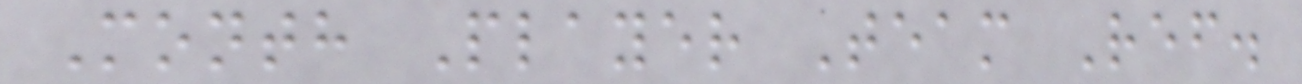Month Player Team Ref.
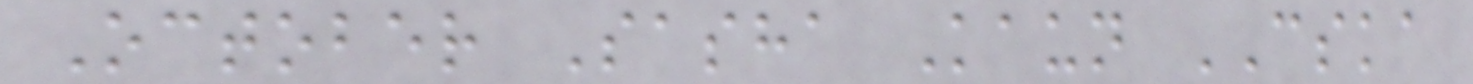October Sasha Kaun CSKA
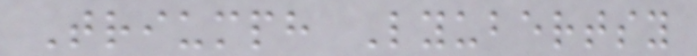Triumph Lyubertsy
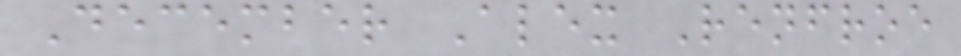December Alex Renfroe
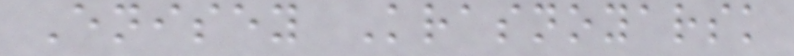Enisey Krasnoyarsk
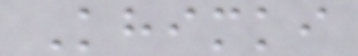Khimki
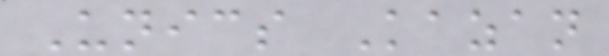Unics Kazan
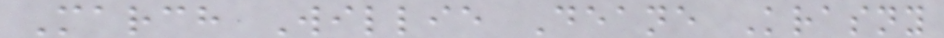March Willie Deane Krasny
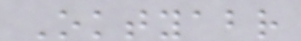Oktyabr
